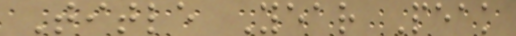Title Year Peak
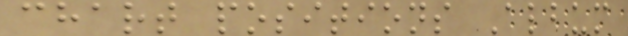chart positions Album
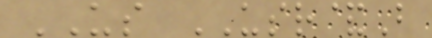US USR&B
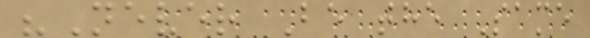"Never Be the Same
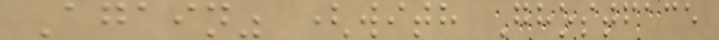Again" (with Ghostface
